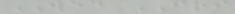WED FRI
